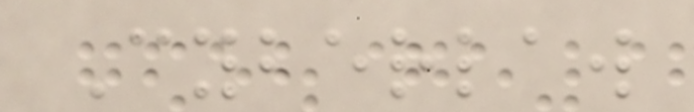Cyberlaw
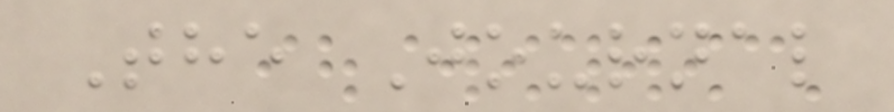The Journal
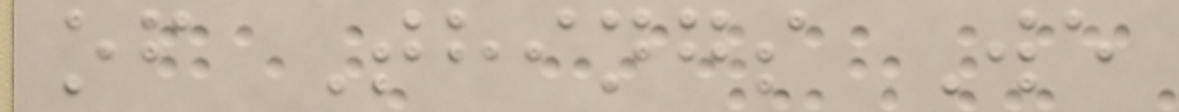of Things We
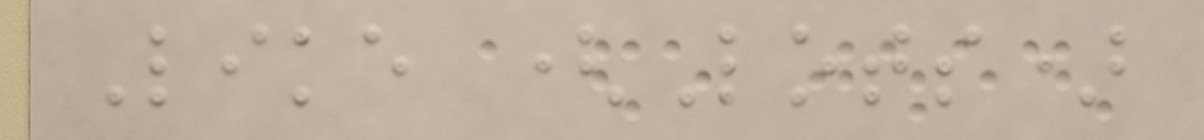Like (Lots)
